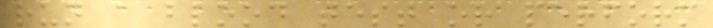run a blood test or perform
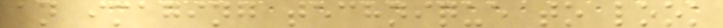an imaging technique to look
